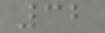32
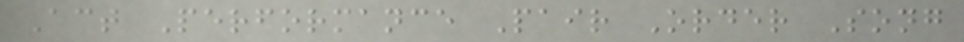Act Performance Pair Order Song
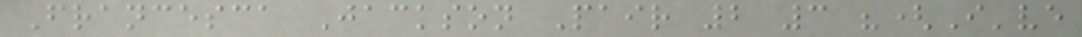Francesca Jackson Pair 2 3 "(I've
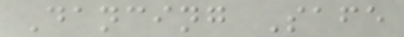Dancing Safe
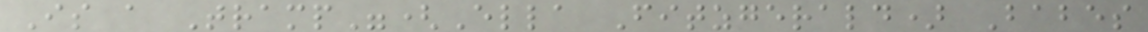Is a Tramp"(Ella Fitzgerald) Babes
